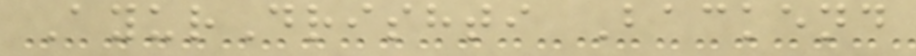AyurDrishti Backend
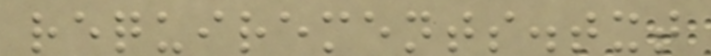requirements.txt
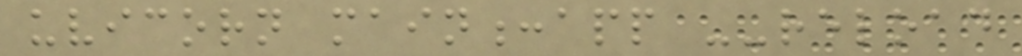uvicorn main:app --reload
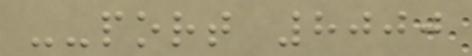--port 8000
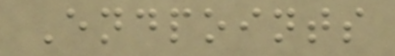Endpoints
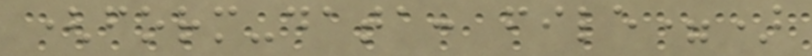(form-data: file=)
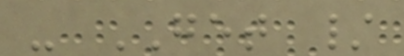- GET /
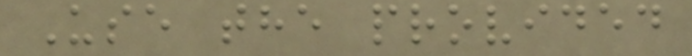Use the provided
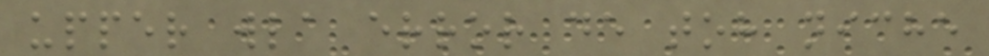upper wla error de toh niche
